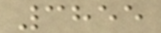3855
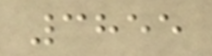3855
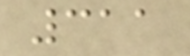311
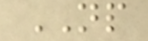NP
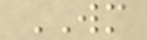WM
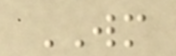WM
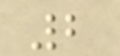2
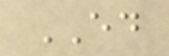ED
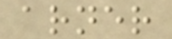arner
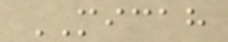MICAH
